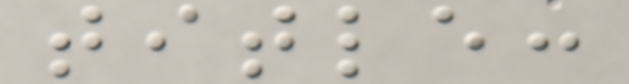title:
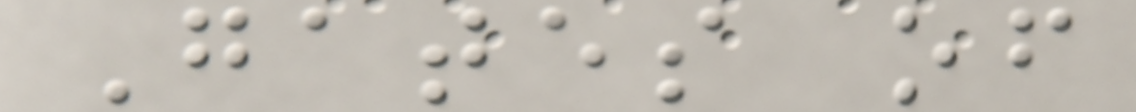Gates of
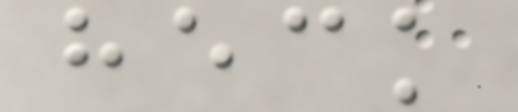heck
